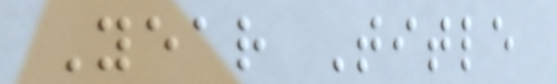Year Title
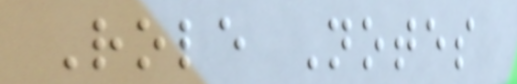Role Notes
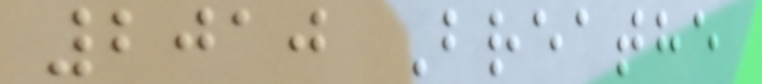2010 Breathe
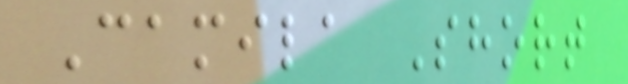Camila Short
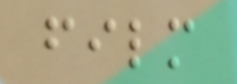film
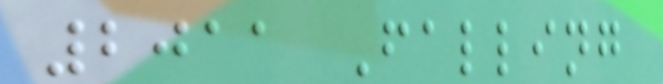2011 Falling
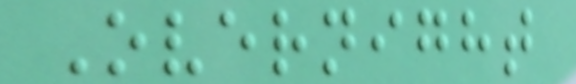Overnight
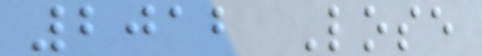2012 Lose
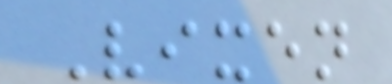Vixen
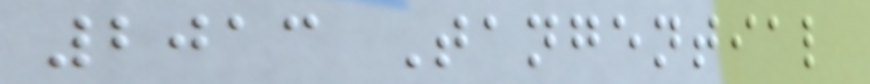2013 Tangential
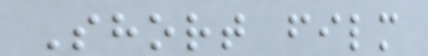Short film
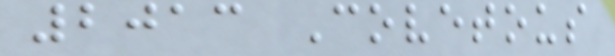2013 Covetous
